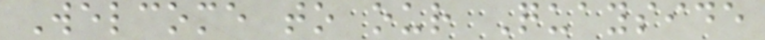Welcome to our Quayside
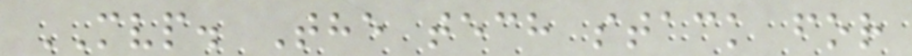MVP. The tech stack for
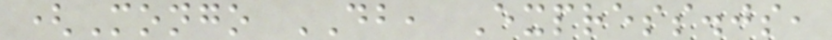(Mongo DB, Express.js,
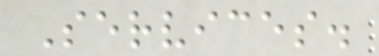Services.
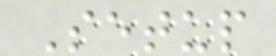Setup
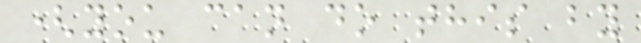(you can do this by
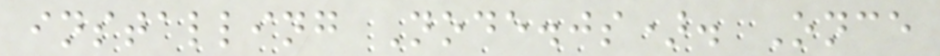installing Node.js). Once
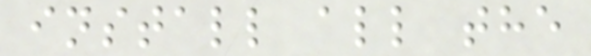install all the
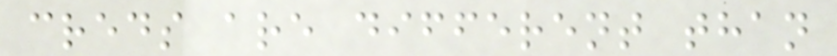creds are different than
